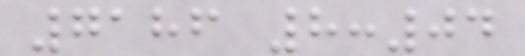7186 8:04
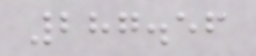287.56
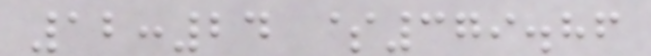12:24 $379.86
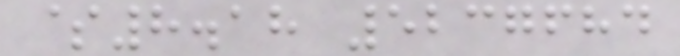$8.18 5237684
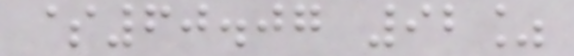$60.07 92%
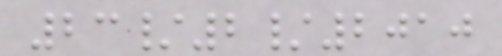23/2/2010
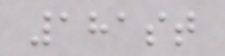181st
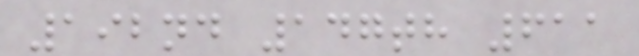192nd 147th 611
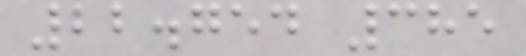22.754 385
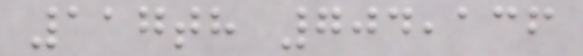117th 704,136
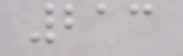213
